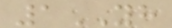1YH
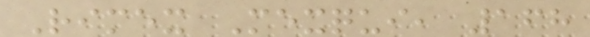Rimex Mexqui, 168
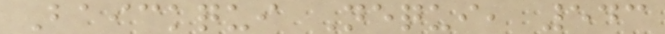Baickqui Nequi, 543
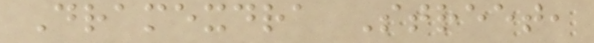Dramexdra Street,
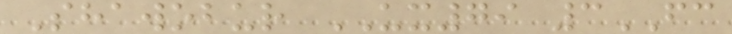Shawobur UX79 3FC
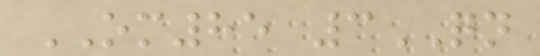OM85 3QN
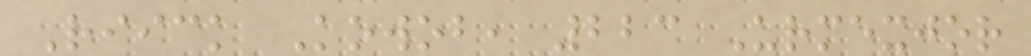Riick Kowob, 223 Urmexjor
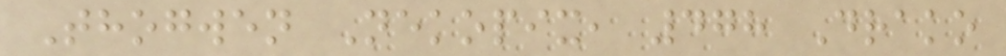Thogwen Nekopix, 478 Drako
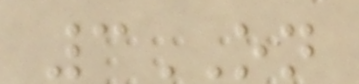3ON
